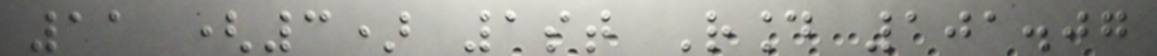11 (3) 1st Round 101.07
